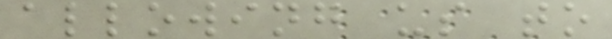allowing us to
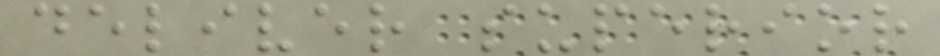deliver superior
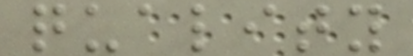quality
